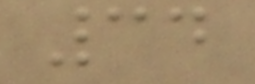34
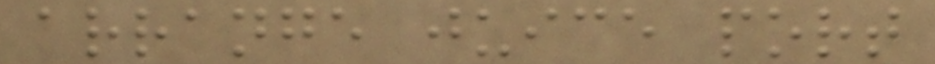arrange juice port
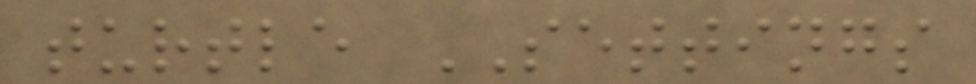turtle SETTINGS
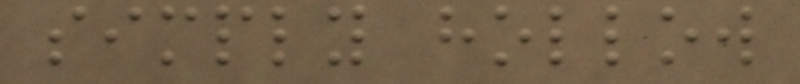simply hollow
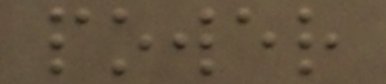power
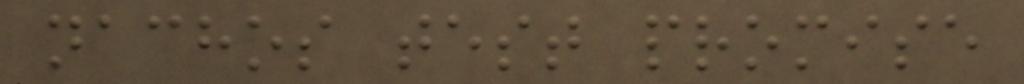nachos test promise
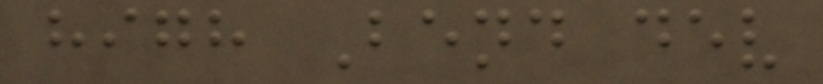high Bend dev
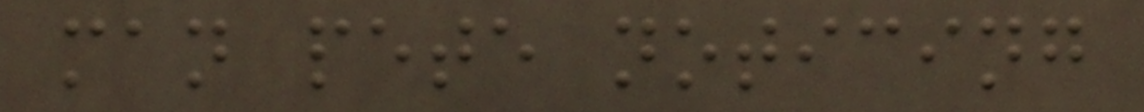man pete noticing
